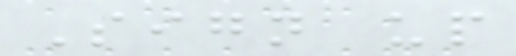Sign up
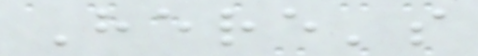Here's
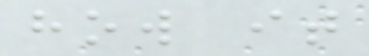how it
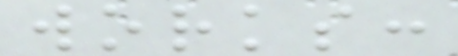works:
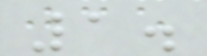1.
